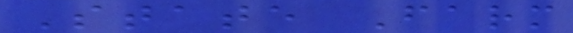State Farm
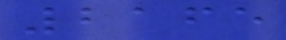2165
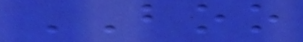BOO
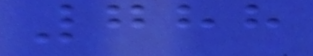788
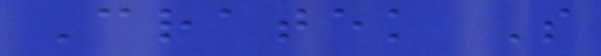Cratek S
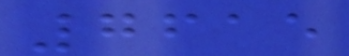7615
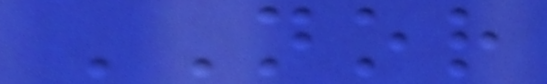NOR
